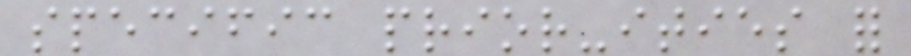specific prior-ities for
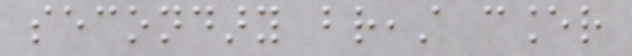secondary breast cancer
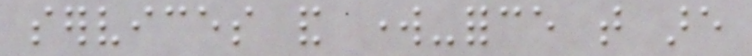services and work-force that are
